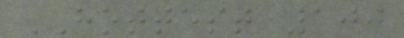HOTTEST 100
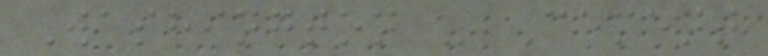Washington - Cement
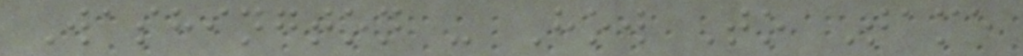Washington - How To Tame
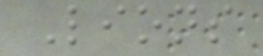Lions
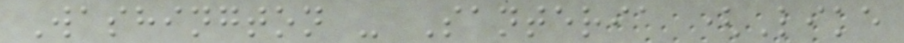Washington - Santeria (Like
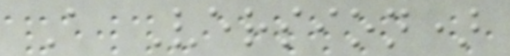A Version)
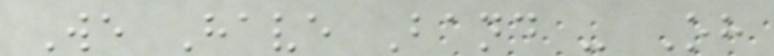We Have Band - Oh
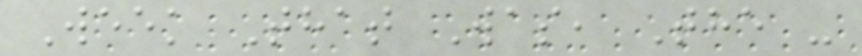Week That Was, The -
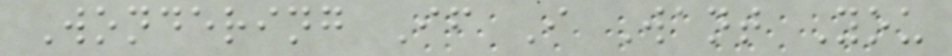Wondering If I Want You
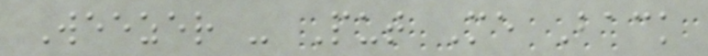Weezer - Put Me Back
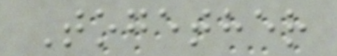Together
